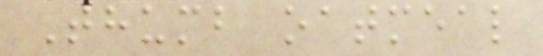Thumb oatmeal
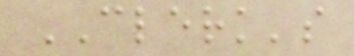CLERK's
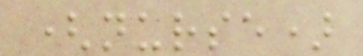(nurse)
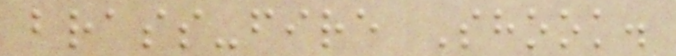brass-fire Shook.
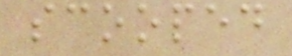scooped
